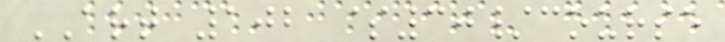ART 102 $30/course
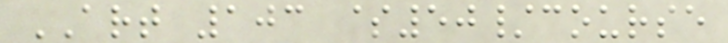ART 103 $50/course
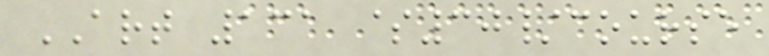ART 131 $30/course
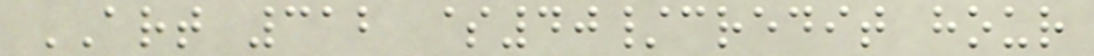ART 312 $40/credit hour
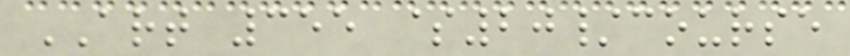ART 355 $20/course
